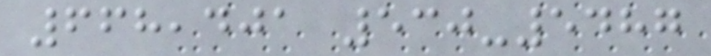668,401 530-5487
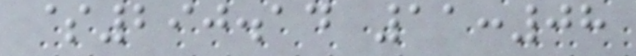$290.14 11:08
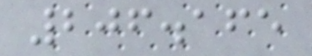206.165
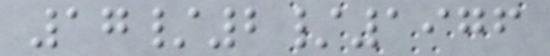17/2/1976
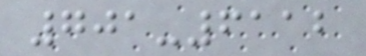701-6112
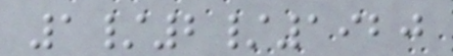1/2/1920
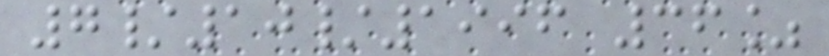7/10/1996 36%
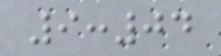9:04
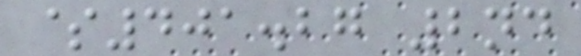$401.27 2nd
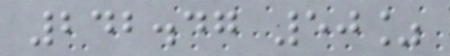242.47 50%
